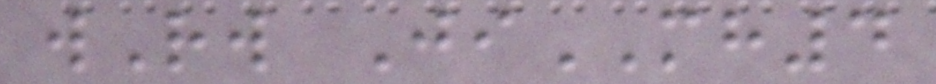wRw JiMH4
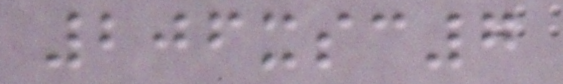206xsc7
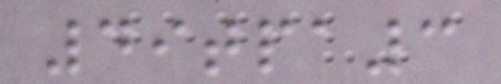49tpa3
